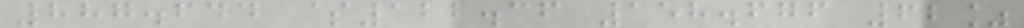887.644 $122.36 158.676 62%
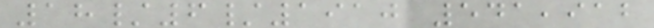18/6/1910 541,912
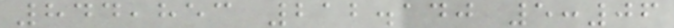844,853 212.140 5:06
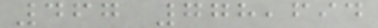467 778,694
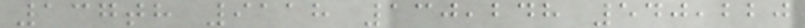137th 9118 130,248 540,220
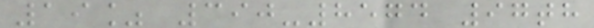19% 390-8574 97th
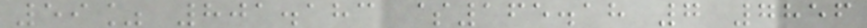59% 801.183 $165.18 7 7856
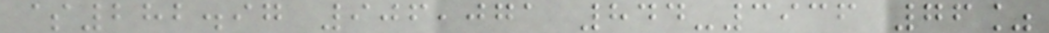$282.97 906,071 844-3936 76%
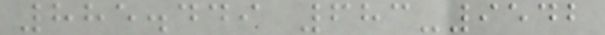885.449 683-9542
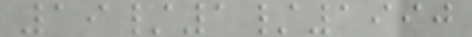19/1/1990
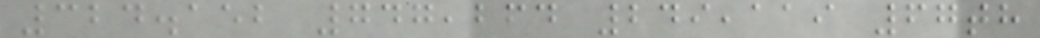324.152 747,264 249,119 67th
